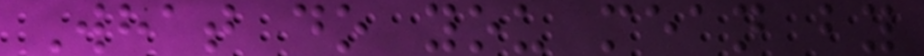What do you mean by
